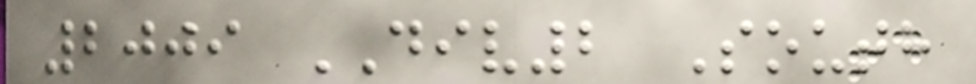2009 DIV2 South
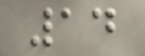14
